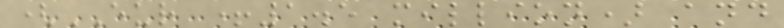(EUR +1.5 million) and
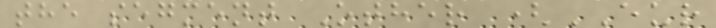the segment Other (EUR
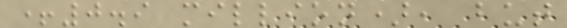+0.9 million), but
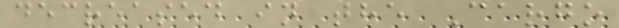decreased in the Cargo
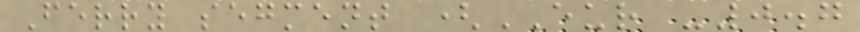Ferry segment (EUR -0.7
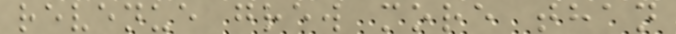revenue grew more than
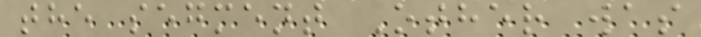the segment Other was
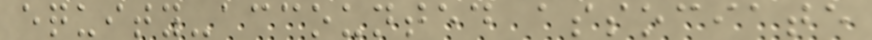equity-accounted associate
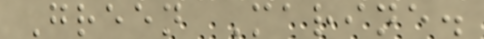Green Marine.
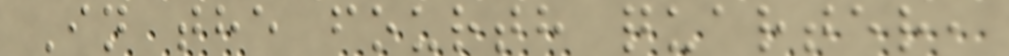In the fourth quarter,
